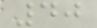40
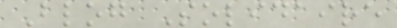Blog Solidaire
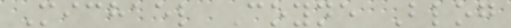Michael Coyne Blog
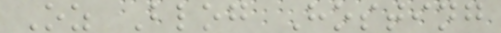Oz Blog Hosting
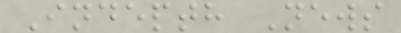Indepth News
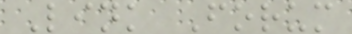Link Forum
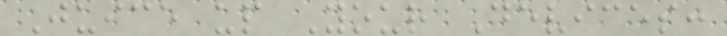Juice up Your Devices:
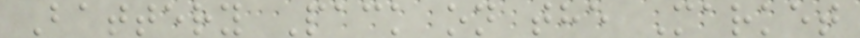Battery Pack on the Market
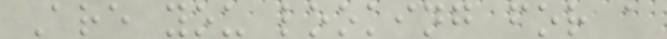Are you looking for a
